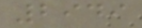2949
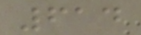614
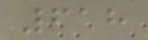618
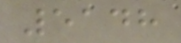5148
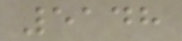5148
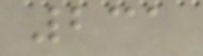231
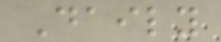Daily
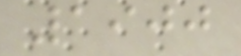1900
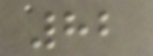82
